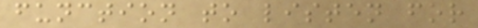function to listen for
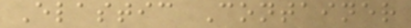Elastic Container
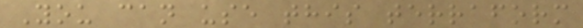You can use this terraform
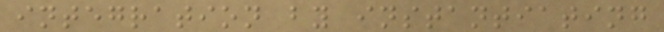integration by instantiating
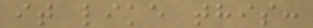it like this:
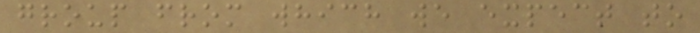group from which we expect to
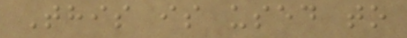This is used to
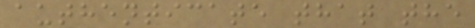authenticate that the
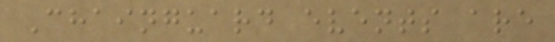Chainguard events are
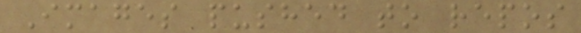Images pushed to repos
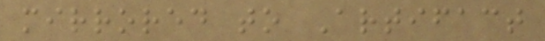mirrored to Artifact
